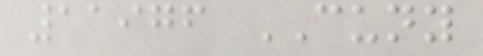11976 CUNY
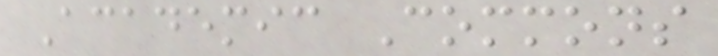Academic Commons
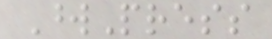WordPress
